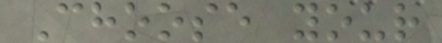Choose your
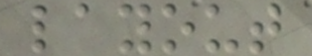layout
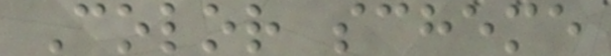Color scheme
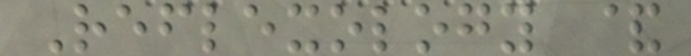Reflexology &
